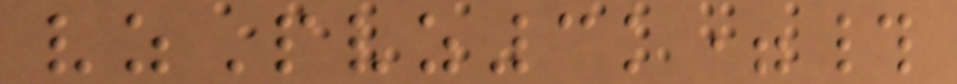vzPvz3k=#
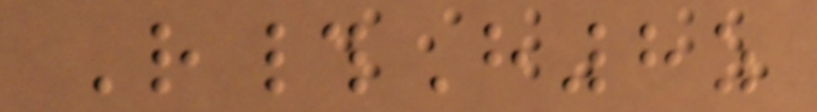R#H8z
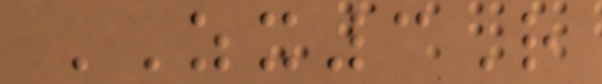ZX3R
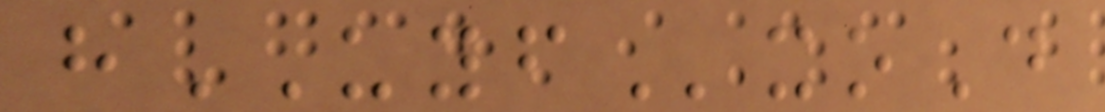hUYFxoD
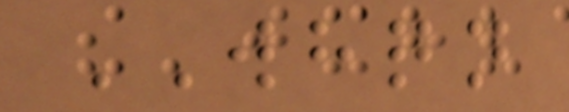WHQN
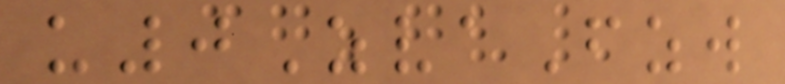u0ZvaFzw
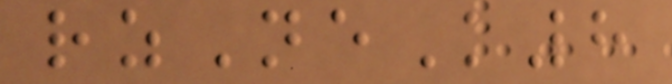rzNeK8
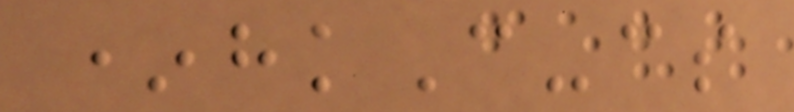*hkC-cs
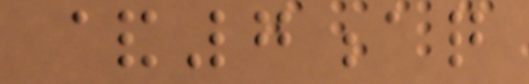&7aq
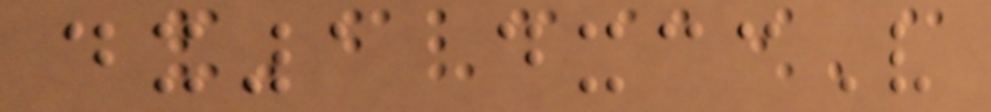dx1 dxccV
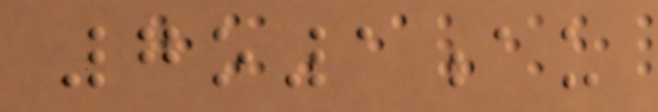7o1au
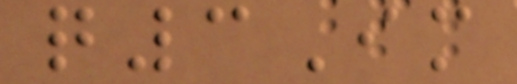q3Im
